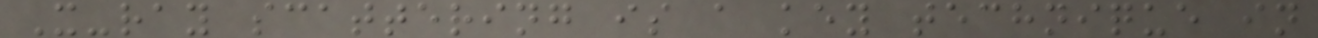X-ray scattering is a key technique in
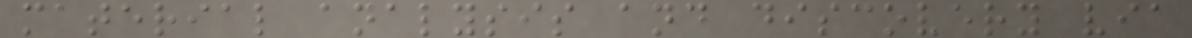material analysis and discovery via
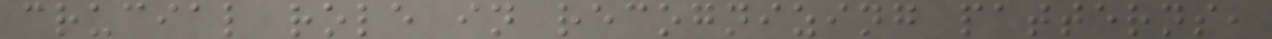crucial role in recognizing patterns,
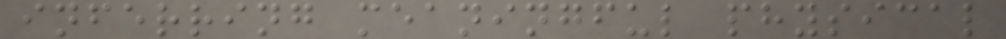inferring meaningful physical
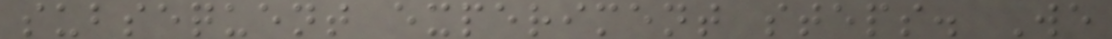subsequent experiment steps. We
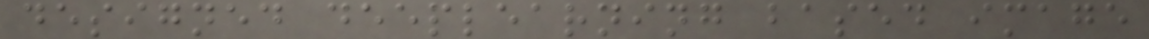designed deeplearning based image
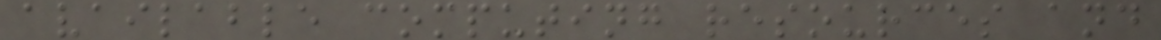available computing resources and
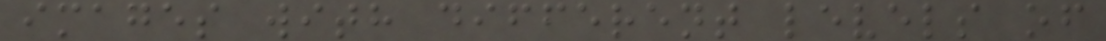images with different levels of
